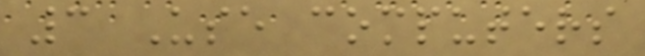3 Use computers
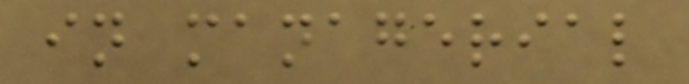in managerial
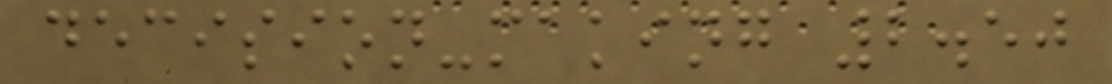decision-making 2.50
